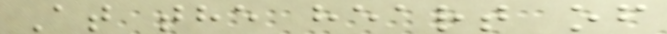At the heart of
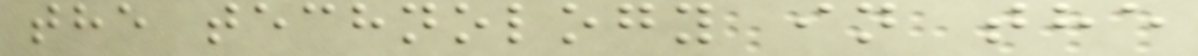the technology in the
